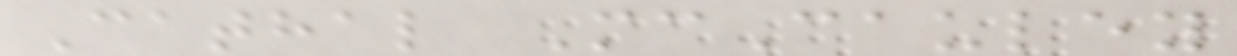Cathal McCauley
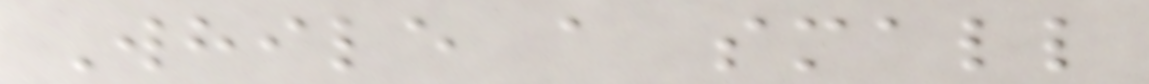While a small
